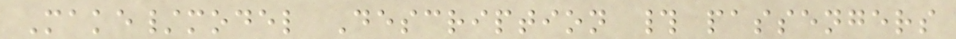Make/model Description # passengers
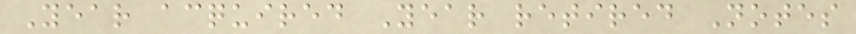Year acquired Year retired Notes
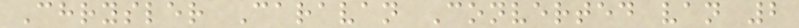Chrysler Caravan Converted van 2
